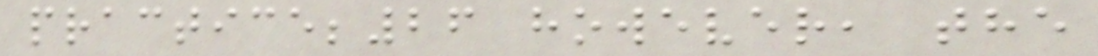practice;26 however, the
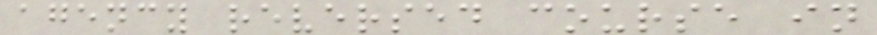agency reversed course in
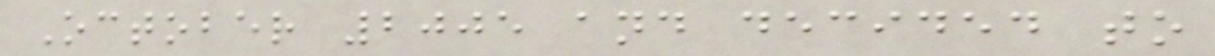October 2005 and decided to
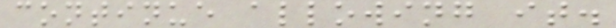continue allowing it.
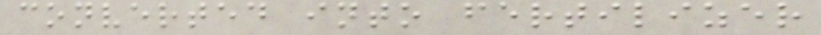converted into fertilizer
